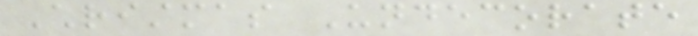Christmas Undecorate
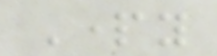Party
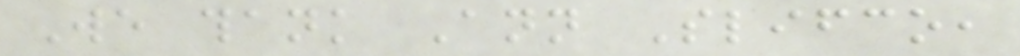We thank Ann Slifco,
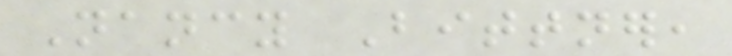Nancy Bittner,
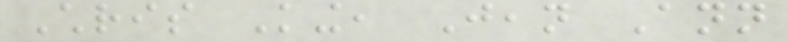Chris King, Jean Ann
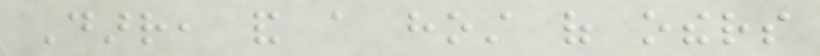Darr, and a host of others
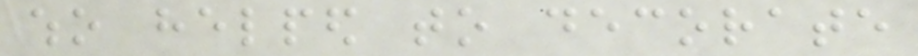who helped to decorate
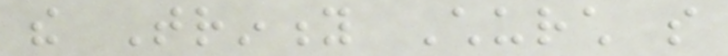the Trinity Church so
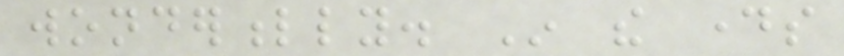wonderfully. In the days
